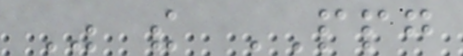Was the PPG
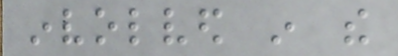involved in the
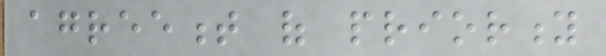agreement of priority
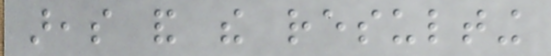areas and the resulting
